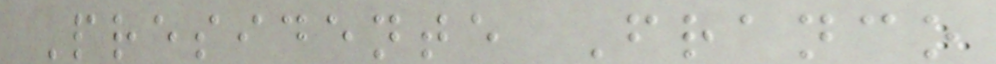Presidente Franco
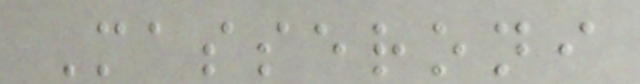Masseroni
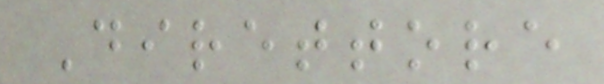Direttore
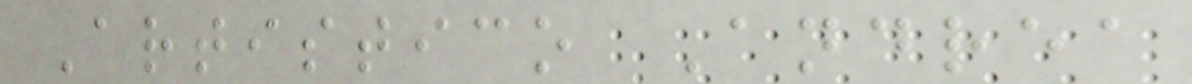Artistico Andrea
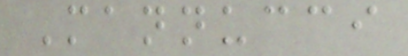Mannucci
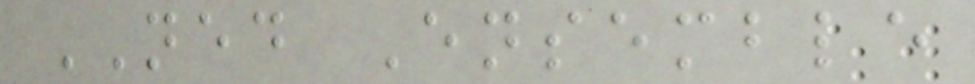NED Ensemble
